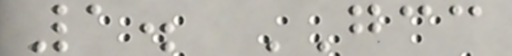1. GCC
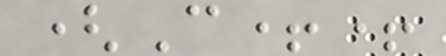(C++
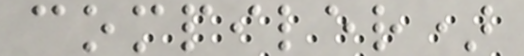compiler)
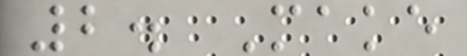2. Make
